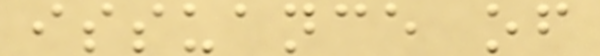issuance of
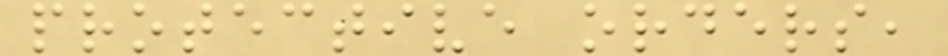protective orders,
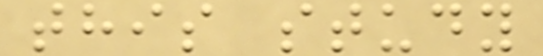this study
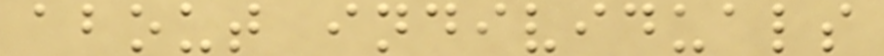about individuals
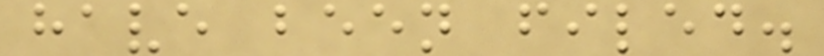have been filed.
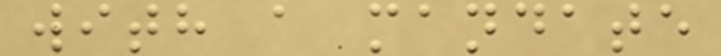with a mandate
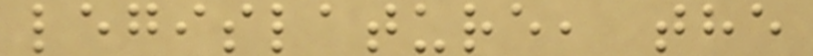legislature, the
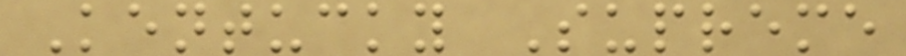Kentucky Supreme
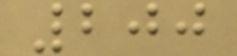200
